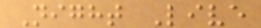Night Live
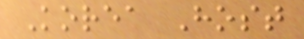Korea Host
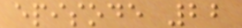episode 22
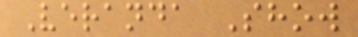Veranda Show
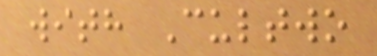with Cultwo
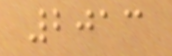2013
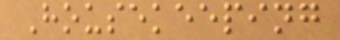Housekeeping
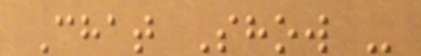Chat Show -
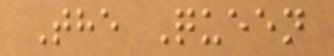The Queen
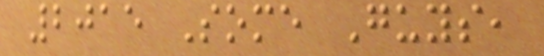2015 Some Guys,
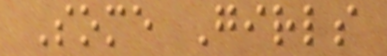Some Girls
